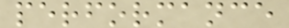performance
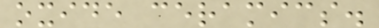oxide ceramics.
